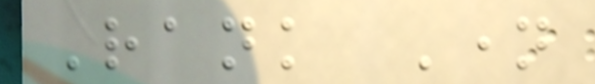Rank Name
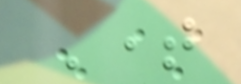Time
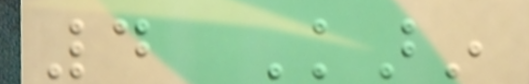4 Karin
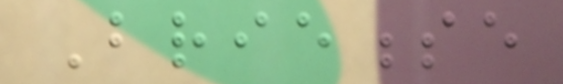Brienesse
